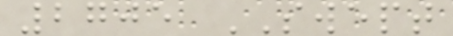2705 SWEPT
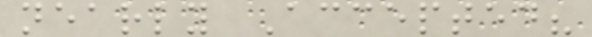nearly Accepted?
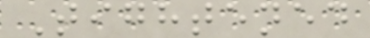Tightened
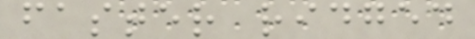faster ridged
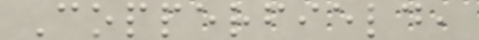Copperfield,
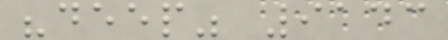"deep" 9143
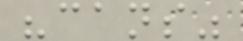"cans"
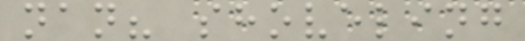nan? shoveling
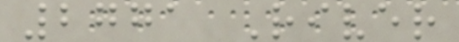2771 River
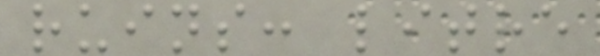ruins: litre
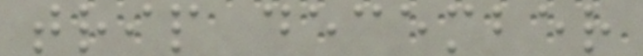trip december
